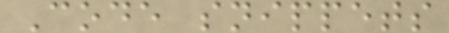Code snippets
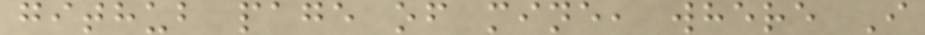github page of mine, where I
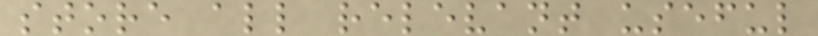store all relevant useful
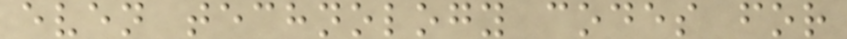even technology codes for
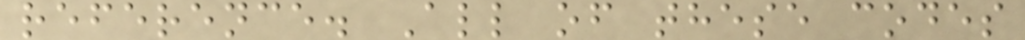reference. All of these codes
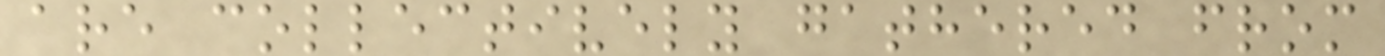are collectively gathered from
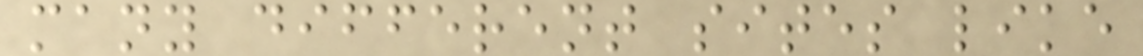many different sites like
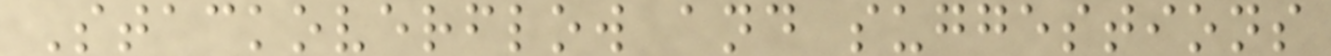Stackoverflow and suggestions
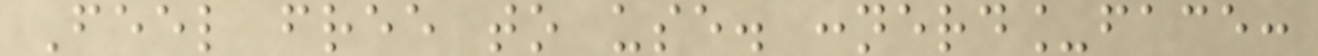Feel free to use. :nerd_face:
